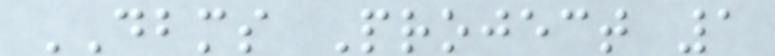DBMS Project 1
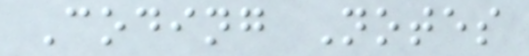Coding Notes
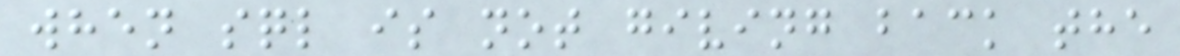when sql is not giving back the
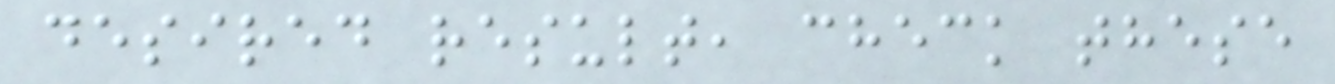desired result, check these
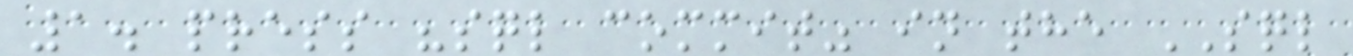1. press "sql commit" in the SQL
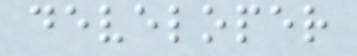developer
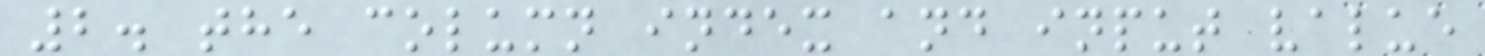2. the column index and input value
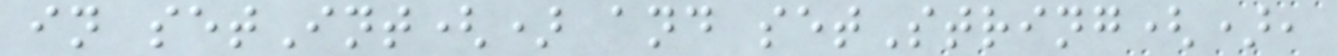in setInt() and setString(),
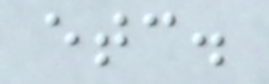etc.
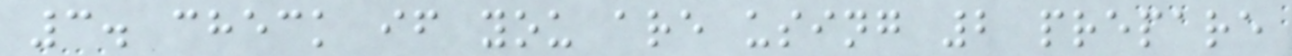3. check if you are using 2 prepare
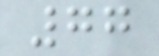77
